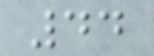44
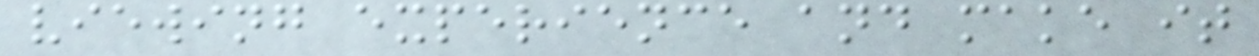viewing experience and make it
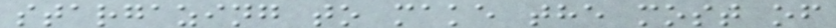stargazing to make the most of
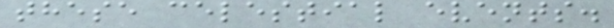these celestial events.
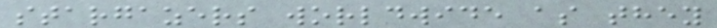stargazers worldwide as they
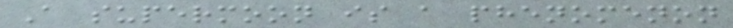A supermoon is a phenomenon
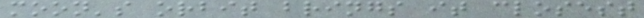moon's orbit brings it closest
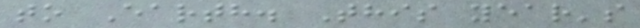to Earth. This year's
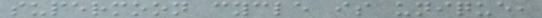supermoon cycle is unique,
